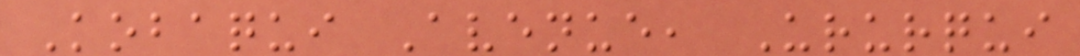Kobaqui Avenue, Ururqui
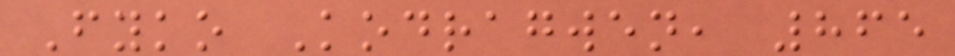Fyko Kodragwen, 865
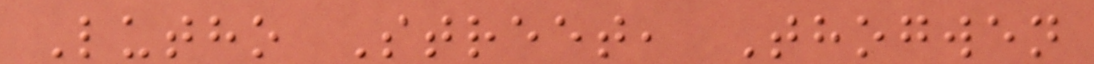Lutho Street, Thogwen
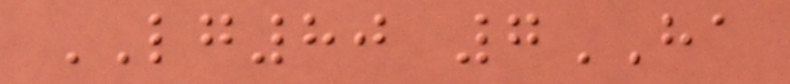LG80 7HA
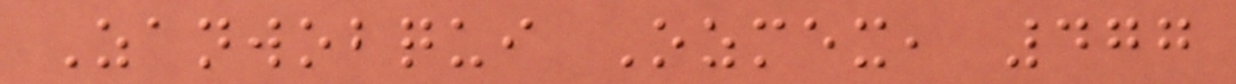Zanwobqui Ozmex, 477
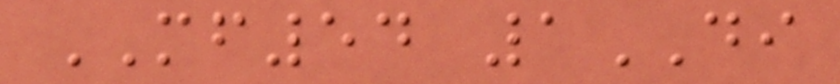MF54 1DI
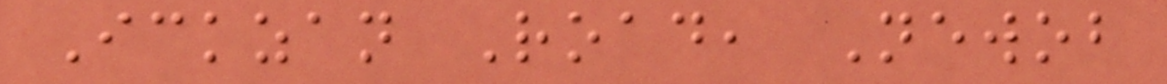Ickzan Road, Newob
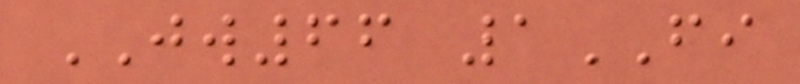JW66 1FI
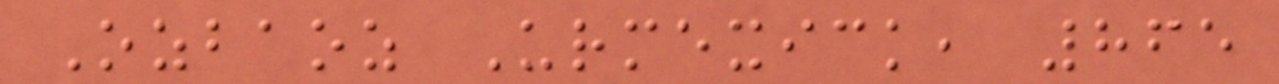Ozbaoz Urmexick, 865
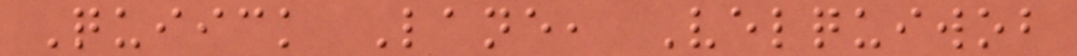Quiick Lane, Velquiwob
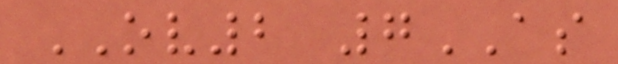OV2 7AS
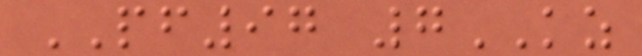PF97 7KZ
